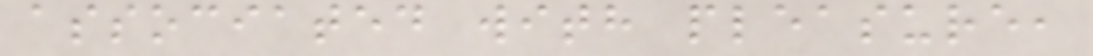associated with pleasure,
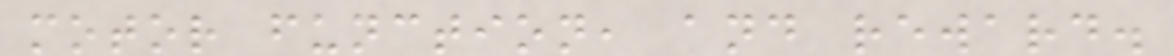motor function, and reward.
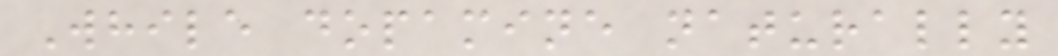While dopamine naturally
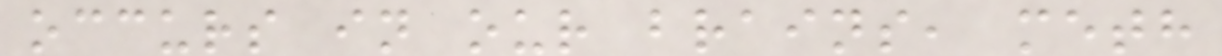occurs in our brains, meth
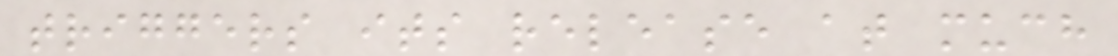triggers its release at much
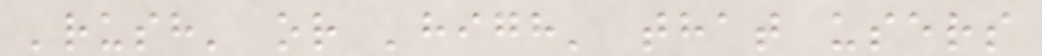'rush' or 'high' that users
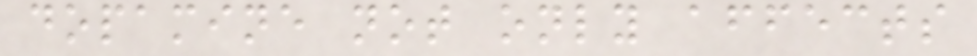dopamine not only affects
